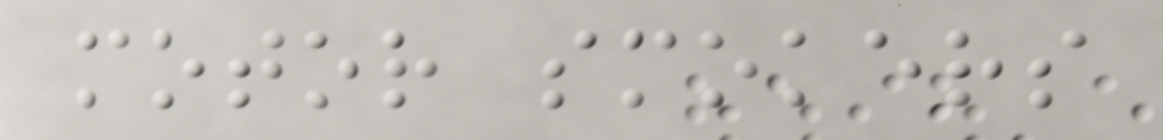motor smokers
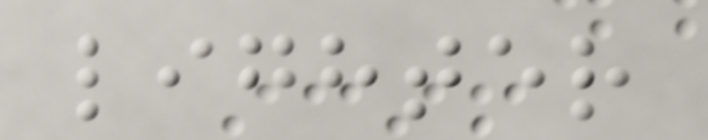lighter
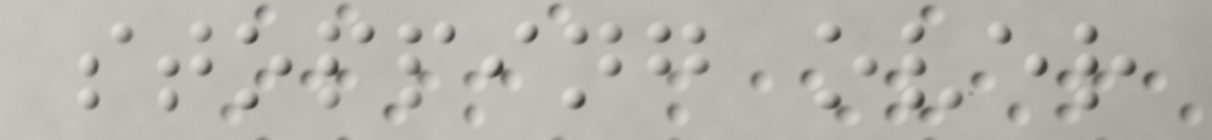stopping over
